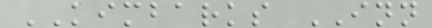KIMBARKS INN
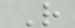R
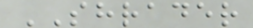SHRADER
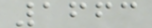1663
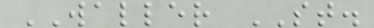WALLER ST.
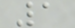1
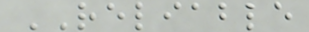RELIABLE
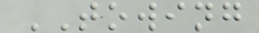TOWING
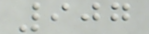907
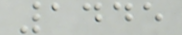1445
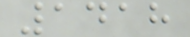1418
